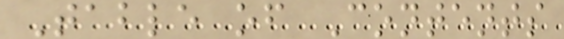Table of Contents
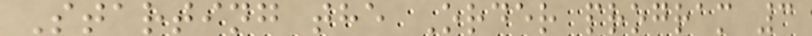Starting the Order program 3
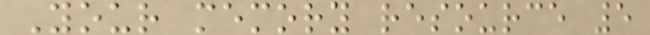Your memory resource 5
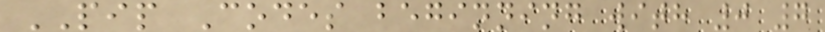PIP Codes beginning with 0 7
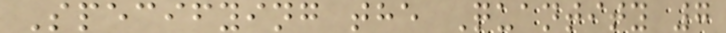Specifying the Quantity 7
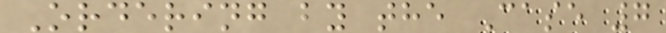Ordering by the Case 7
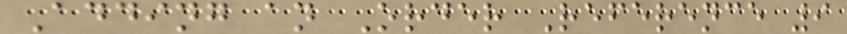Adding an Order Reference 9
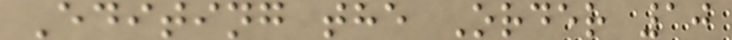Editing the Order 10
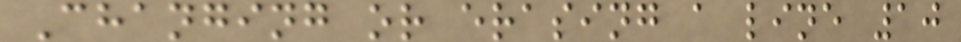Changing or erasing a line 10
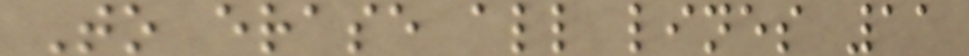To erase all lines 11
